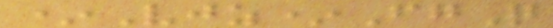*Vjz*FgQ
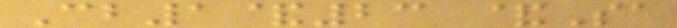Cb1&23 &Sa
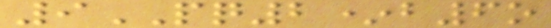9PQ2*b6o
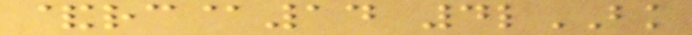&rc@14 4lBK
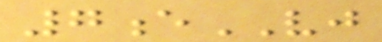7eVJ
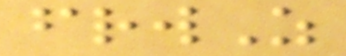frwZ
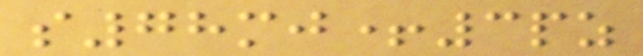s78mj+3pz
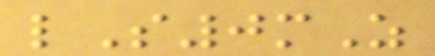lS0mZ
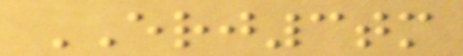ERJ3tm
